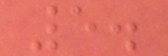5.
